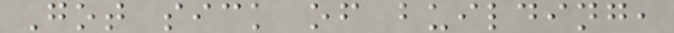Got sick of building,
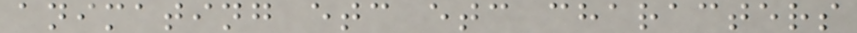animating etc etc characters
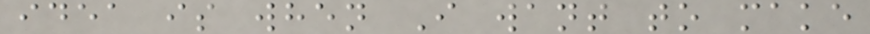idea is when I want to make
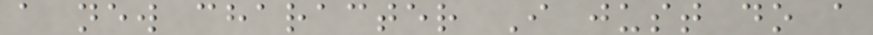a new character I just do a
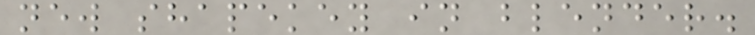new shapekey in blender.
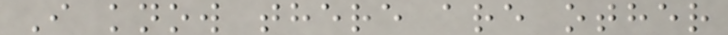I know there are other
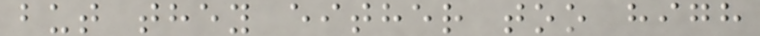but they either too high
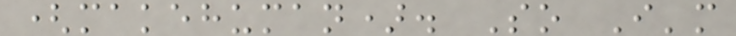(makehuman). So I'm
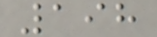198
